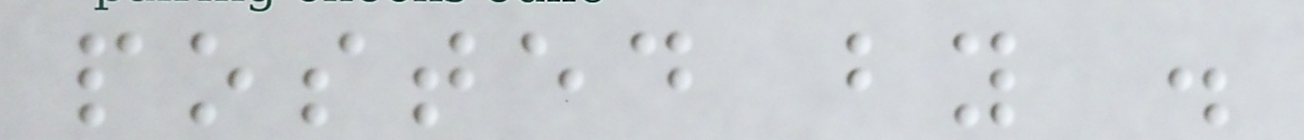posted by .
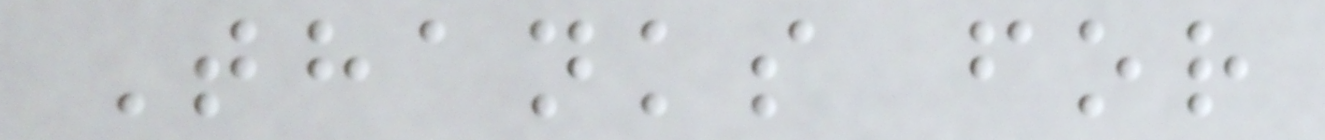Thanks for
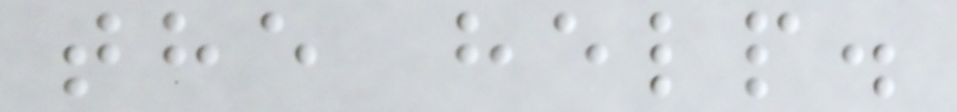the help.
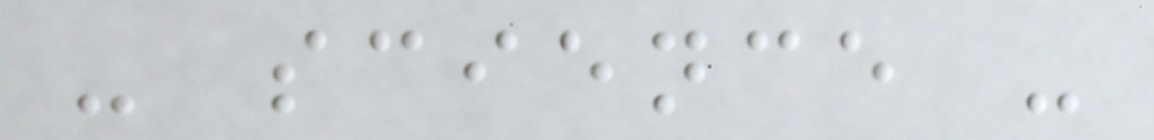- science -
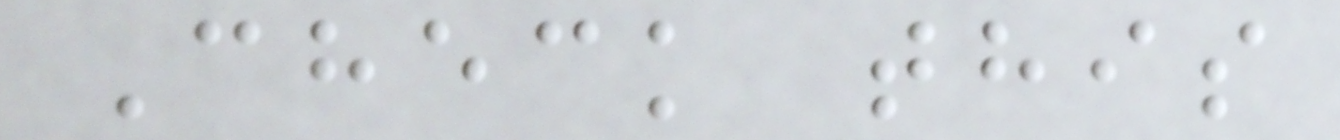Check this
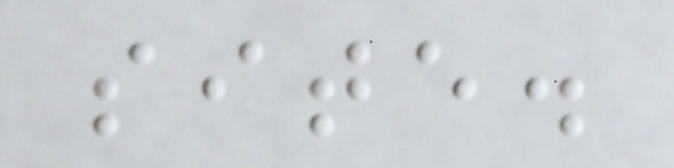site.
